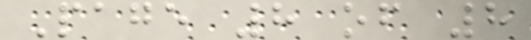Page 8 of 8
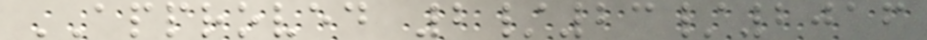APPROVED 2/23/2016
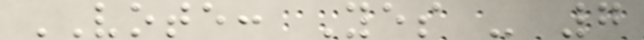VOTE: Yes - 7
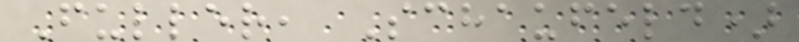Fuller, Schaufeld)
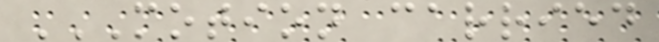MOTION CARRIED
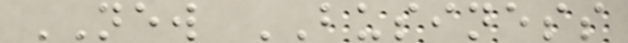NEW BUSINESS
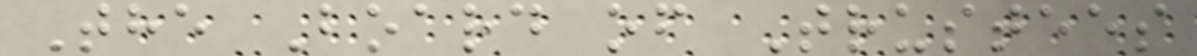The Board of Trustees
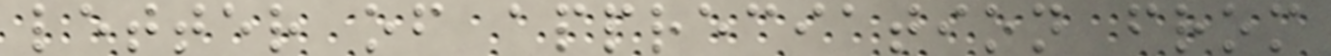letter of appreciation from
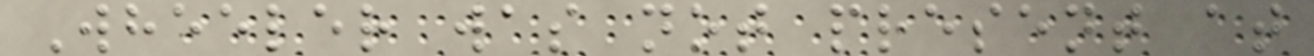Wheeler was not present at
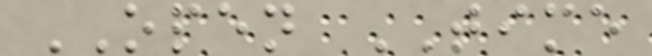OPEN TIME
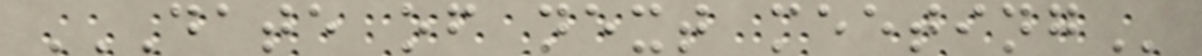DATE OF NEXT MEETING
